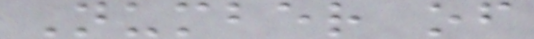Number of
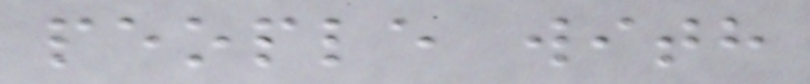people with
